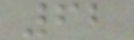62
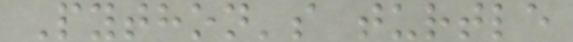Python's turtle
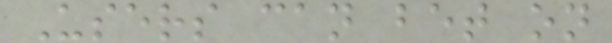Users can bet on
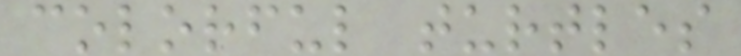colorful turtles
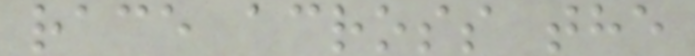race across the
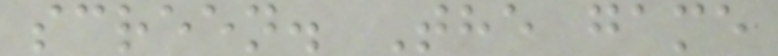screen. The game
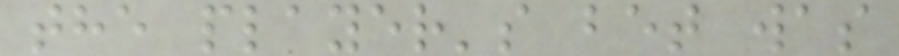the player's bet was
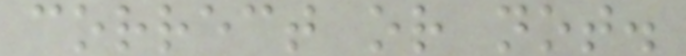correct or not.
